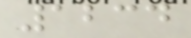1234
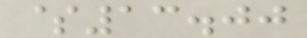$13.00
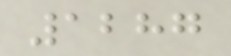1287
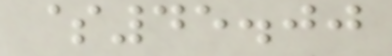$45.00
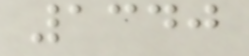1340
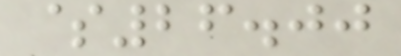$26.00
